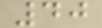40
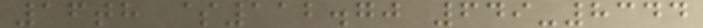16th $112.70 649-8344
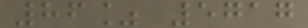86% 5717
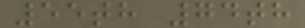55th 74th
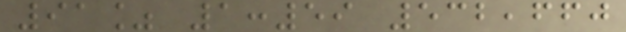91% 1:59 532,660
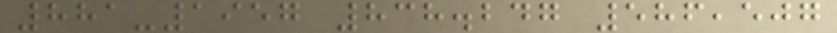881-1957 838.247 586,507
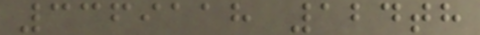3369118 124th
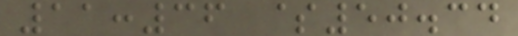11:36 $50.34
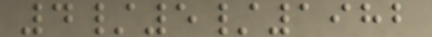4/5/1982
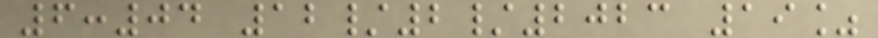6:04 12/2/2023 19%
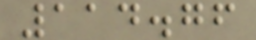114.76
